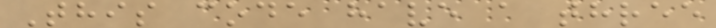This code have a three
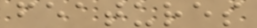features
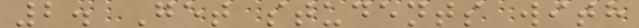2. Get students with
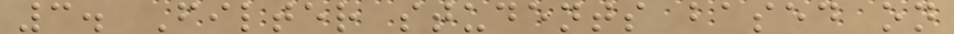3. Filter students based on
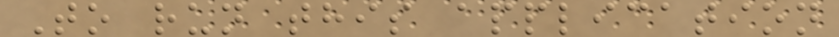To run this application
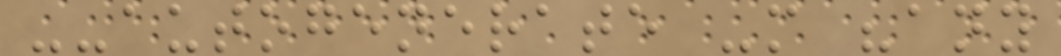--autogenerate -m "any
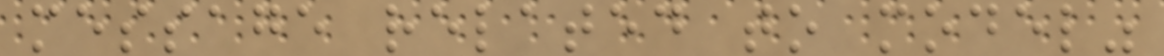message related to model"
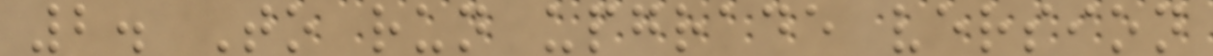2. To run upgrade version
